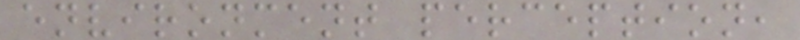environment perception,
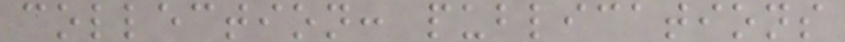collection: publications
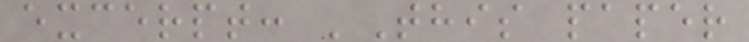excerpt: 'This paper
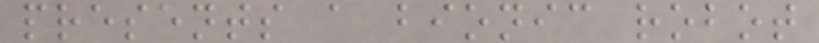presents a bionic robot
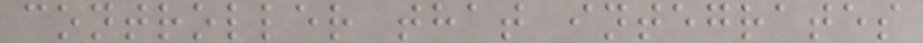controller that integrates
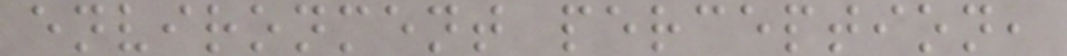environment perception,
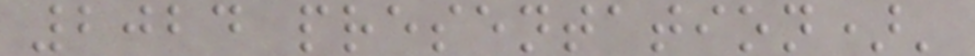2024 presentation)'
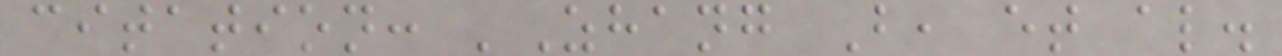citation: 'Zhang B, et al.
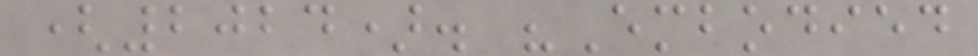(2024). "Embodied
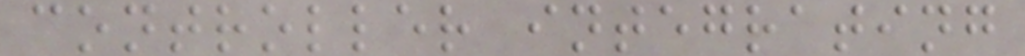controller integrating
